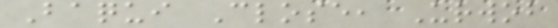Baqui Close, Urwob
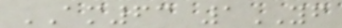AM63 1YF
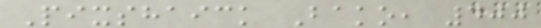Pixshaick Bako, 400
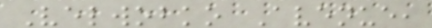Velwobko Avenue,
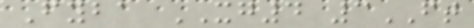Fyba XG4 3FT
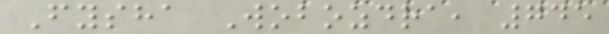Fysha Wobozdra, 745
